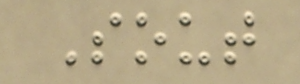Sout
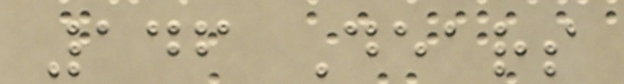146 Dears
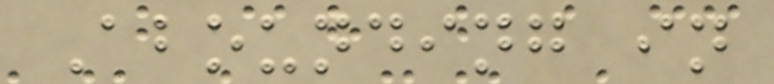Abounding in
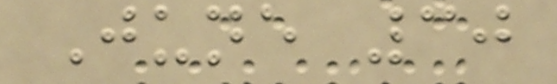June 30
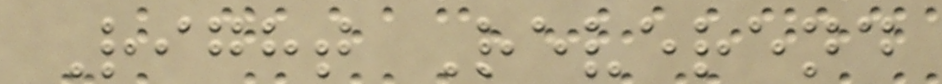Right Reverend
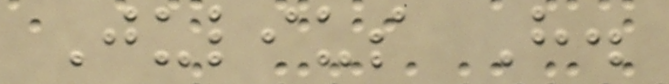Julius H.
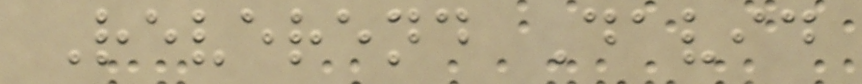Reverend David
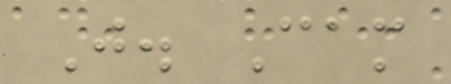J. Cam
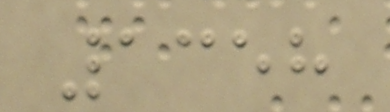1358
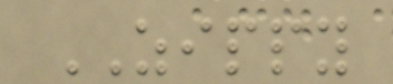ZIPPY
